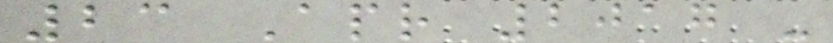23 Apr 2017 -
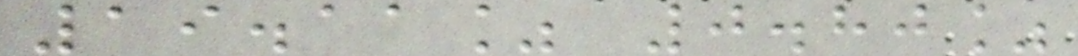19.11% 0.80%
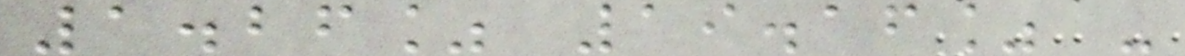1.26% 19.16% -
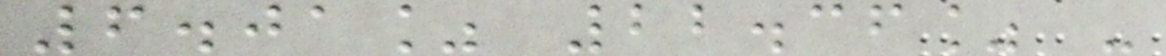6.01% 22.36% -
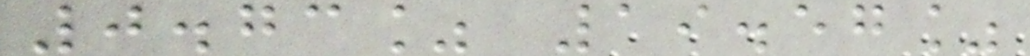0.73% 19.57%
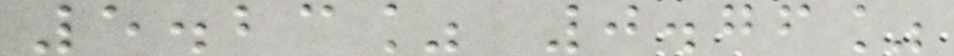5.23% 0.76%
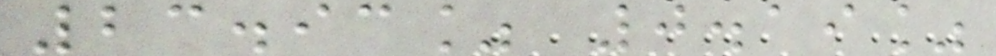23.93% 0.19%
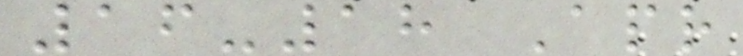16-18 Apr
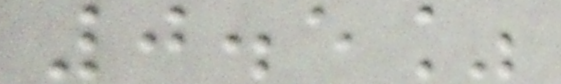0.5%
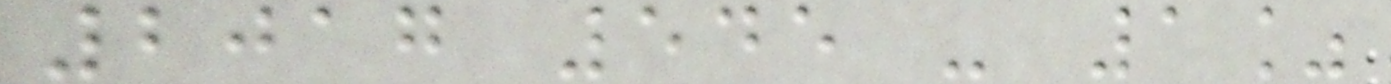2017 545 - 1%
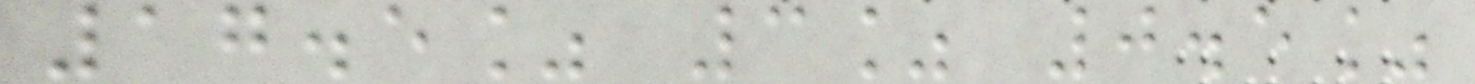17.5% 3% 0.5%
